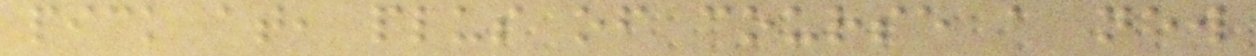pick at, plus of course a new
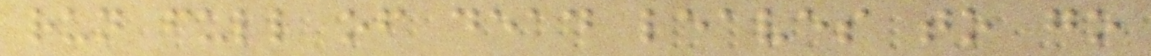run full of dead leaves to go
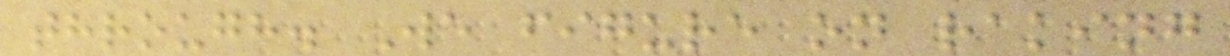through. We figure on raking
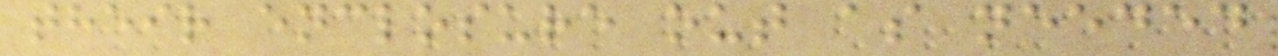their enclosure out as needed
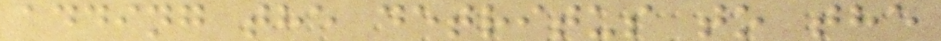adding the detritus to the
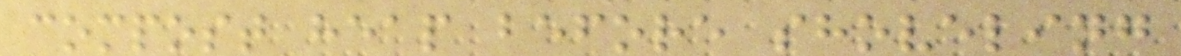compost heap before shoveling
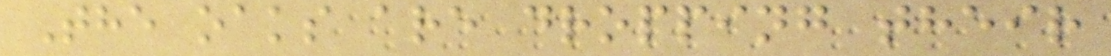The oaks are dropping their
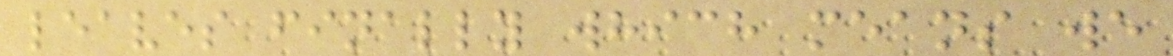leaves finally which means we
